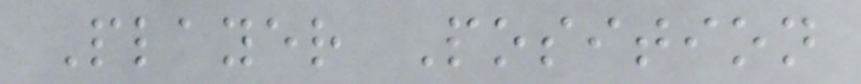Player Position
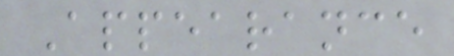Appearance
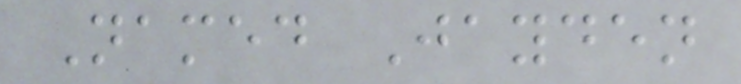Named Jayden
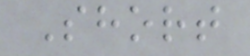Short
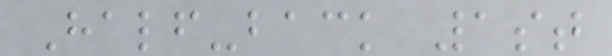Half-back 1st
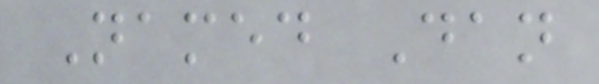Named Dan
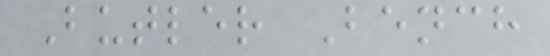Butler Bench
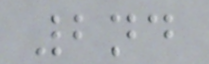2nd
